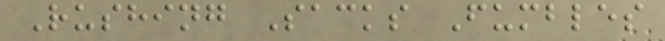Rushing Sacks Fumbles
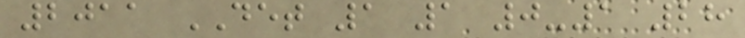2011 DET 1 1 0-1 28
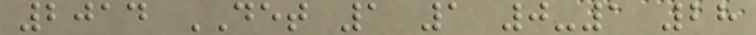2014 DET 1 1 0-1 28
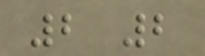2 2
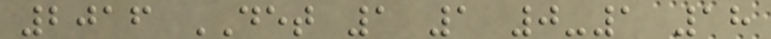2016 DET 1 1 0-1 18
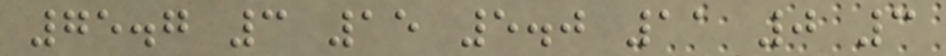75.7 3 15 5.0 11 0 3
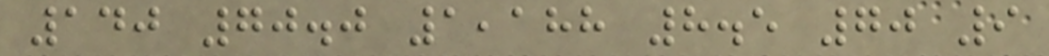140 70.0 1,188 8.5 70 9
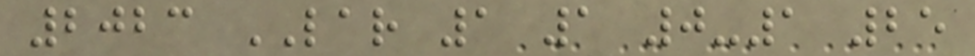2023 LAR 1 1 0-1 25
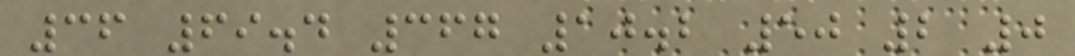36 69.4 367 10.2 50 2 0
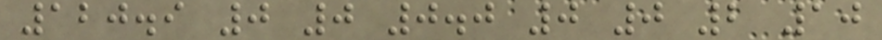120.9 0 0 0.0 0 0 2 10
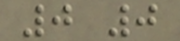0 0
